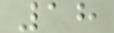18
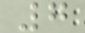7
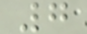7
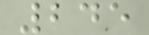245
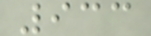933
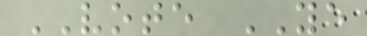VOTE YE
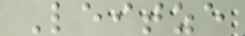Leitze
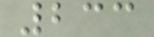233
